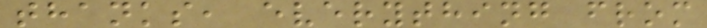thanks, everything from
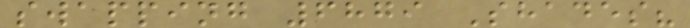swapping 6879 Shades?
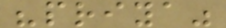"priya"
